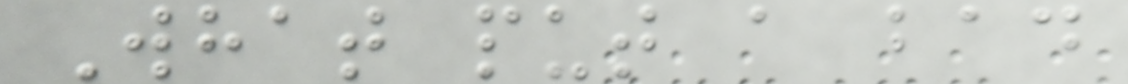What put a bad
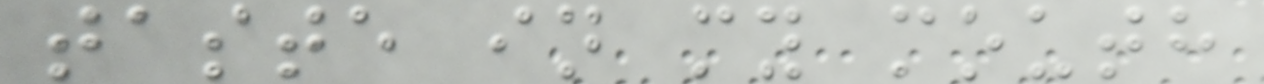taste in my mouth
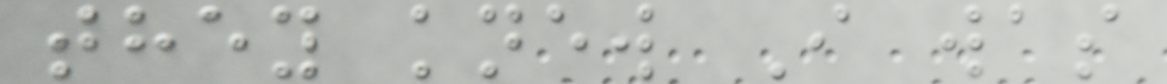they knew I was
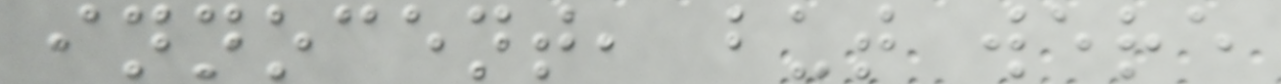innocent, but were
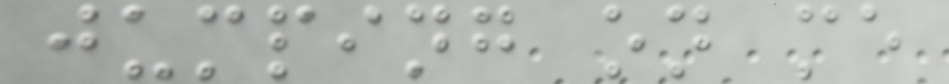jumping on me
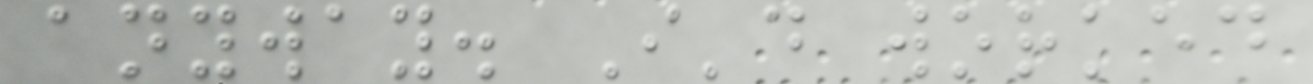anyway. I'd worked
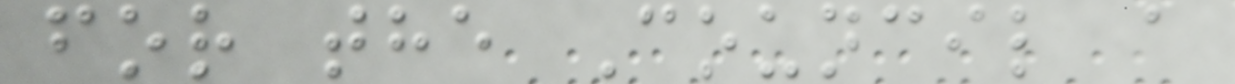for the Council a
